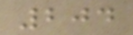204
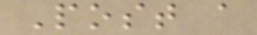Post a
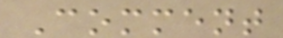Comment
